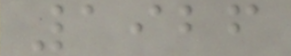1926
